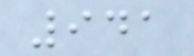941
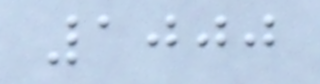1000
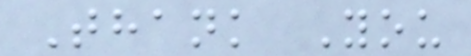Thank You
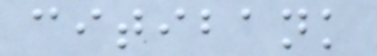citibank
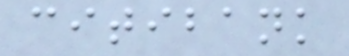citibank
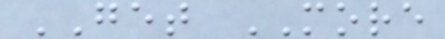GET MORE
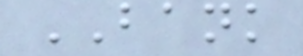BANK
